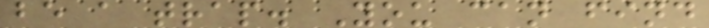be a trap. You can find
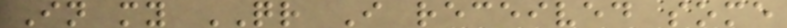In my QR I received some
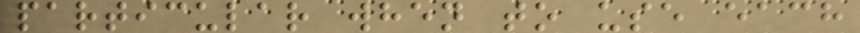particular when to use each
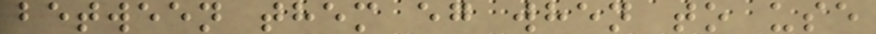between them eg when to use
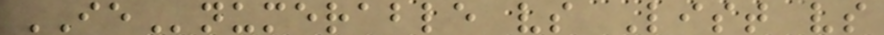IEnumerable vs List vs
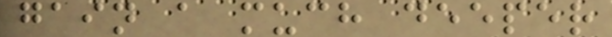gain a much deeper
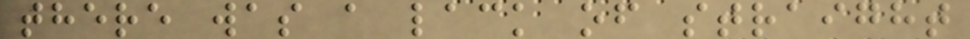there was a lack of straight
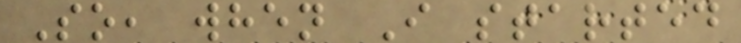So, when I started
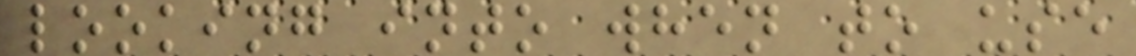looking into when to use
